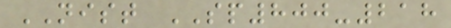NIST SP800-218
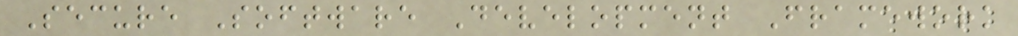Secure Software Development Framework
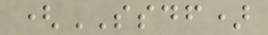(SSDF)
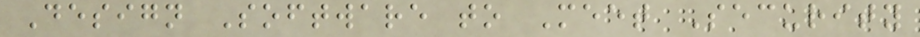Design Software to Meet Security
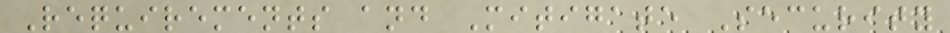Requirements and Mitigate Security
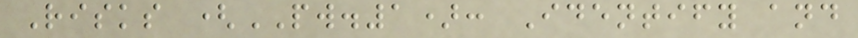Risks (PW.1): Identify and
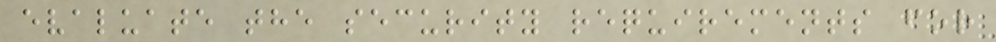evaluate the security requirements for
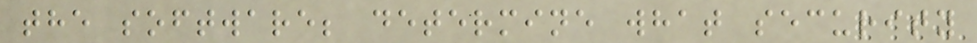the software; determine what security
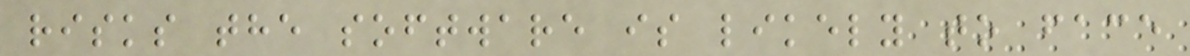risks the software is likely to face
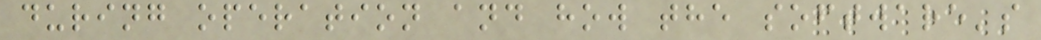during operation and how the software's
